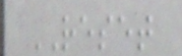RESET
